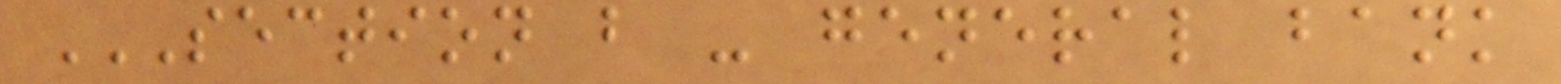SECTION B - GENERAL BANK
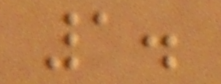1.
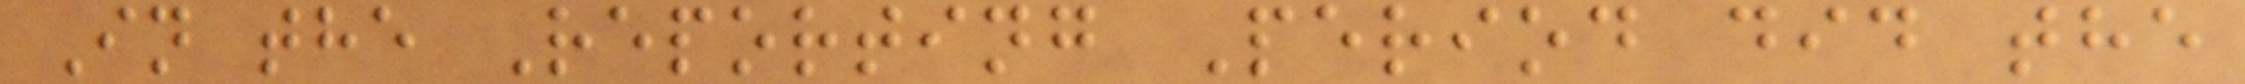In the Reporting Period did the
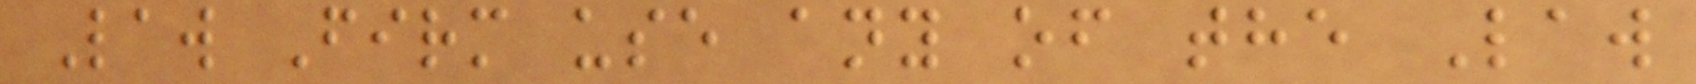Law Firm use any of the Law
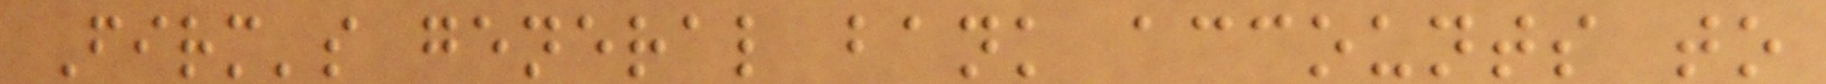Firm's general bank accounts to
